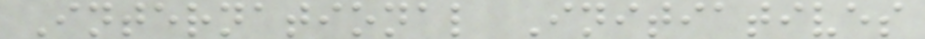International Initiatives
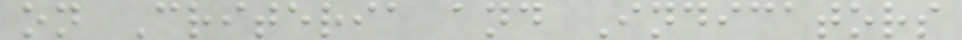on Criteria and Indicators
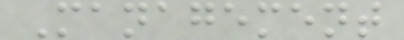Management
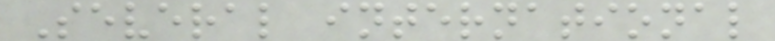Several international
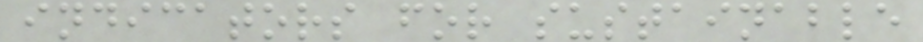indicators for sustainable
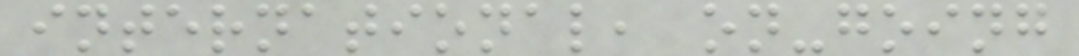international, on-going
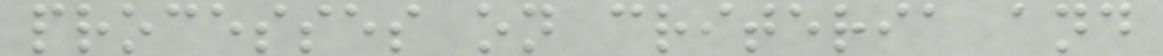processes on criteria and
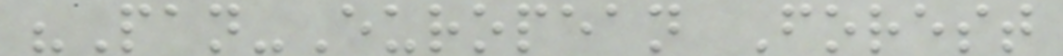"Pan-European Forest
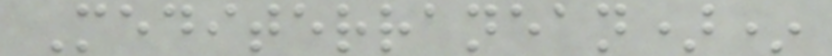Mediterranean)*
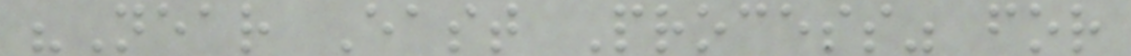"Near East Process" for
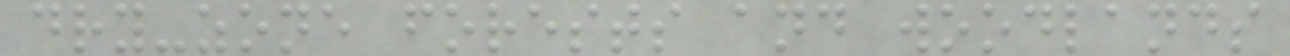dry-zone forests and woodlands
